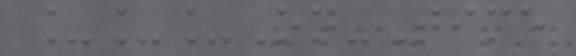___On-Time
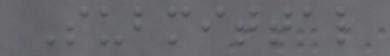Submittal
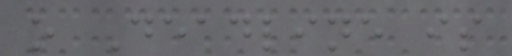o Deadline is
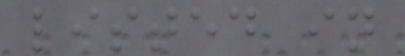listed in
